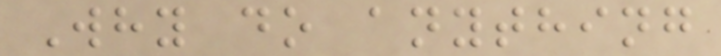Why do anything
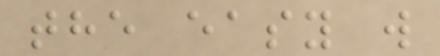the easy w
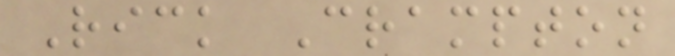Rick Crampton
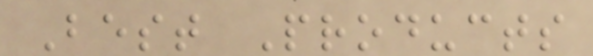Best Products
